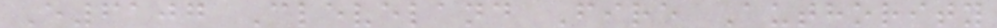E6107 Cleveland Fire Authority
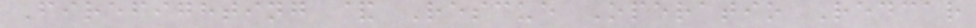Firefighting & Rescue Operatio Redcar
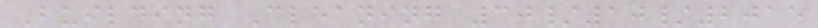Building Cleaning 30/10/2015
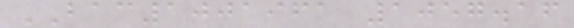BAC1001961 1057.16
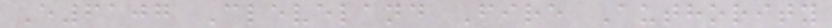E6107 Cleveland Fire Authority
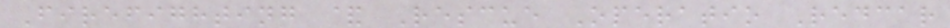Firefighting & Rescue Operatio Redcar
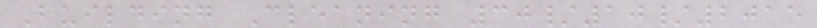Building Cleaning 30/10/2015
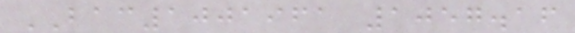BAC1001961 1057.16
